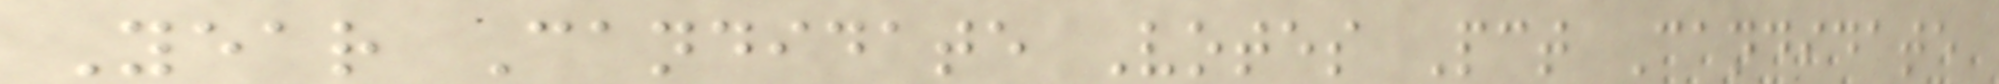Year Candidate Votes Pct Candidate
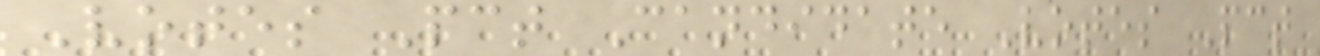Votes Pct Candidate Votes Pct
